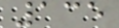135
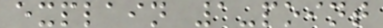explain 1-point
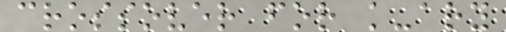crossover for k-ary
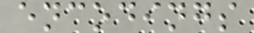encodings
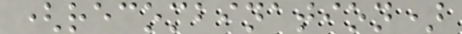(recombination)
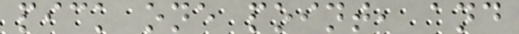pick one point, and
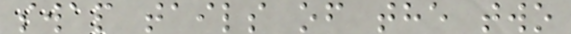swap tails of the two
